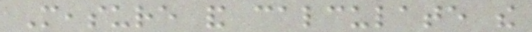Measure and calculate the
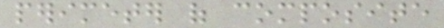perimeter of composite
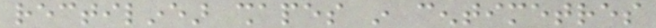rectilinear shapes in centimetres
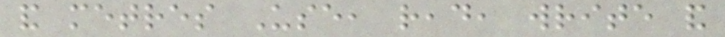and metres Use, read, write and
